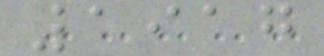1917
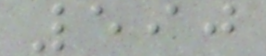590
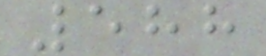588
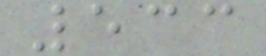533
